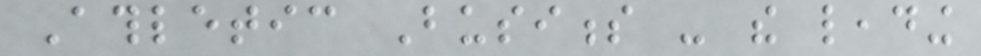Athletic Business - the leading
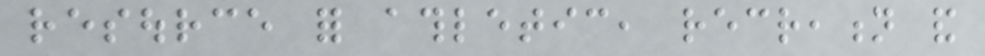resource for athletic, recreation and
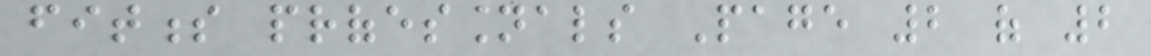fitness professionals Page 2 of 2
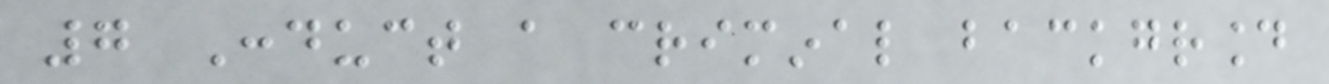7 Conduct a criminal background
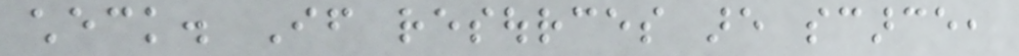check. If resources are scarce,
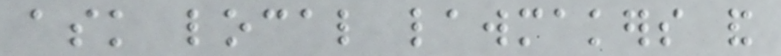ask local lawmakers and
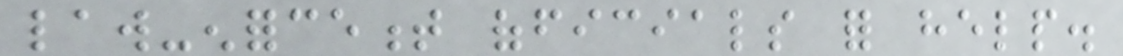law-enforcement officials for help.
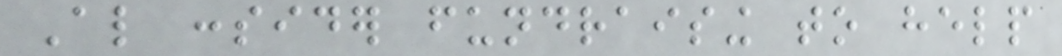Also consider fundraising to help
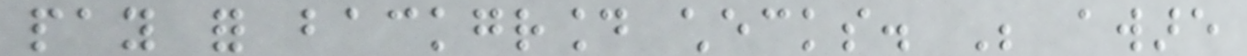pay for background checks. Be aware
